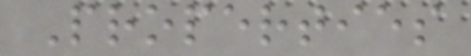Properties
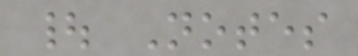| Notes
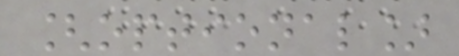[optional]
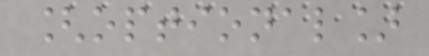[optional]
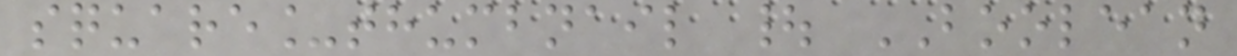square_thumbnail | BOOLEAN
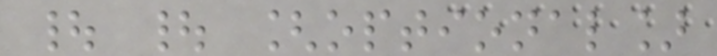| | [optional]
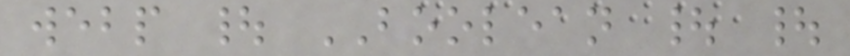webp | BOOLEAN | |
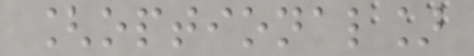[optional]
